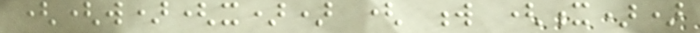((w)(x)) ( w (x))
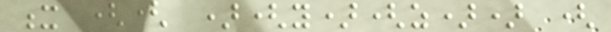x (( )(y)(z)) (
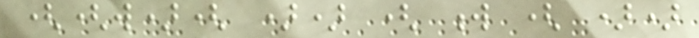((w)( )) ( w ( ))
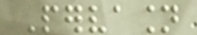Pervasion
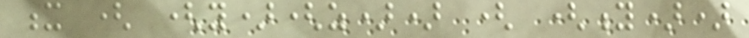x ( (y)(z)) ( (y))
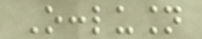Occlusion
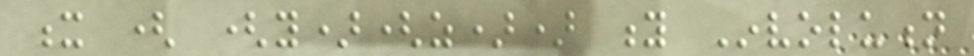x ( (y)(z)) y Involution
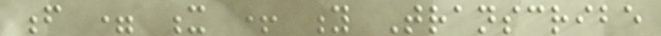f = x + y Transcribe
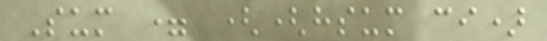Sum = ((hsum ci)
